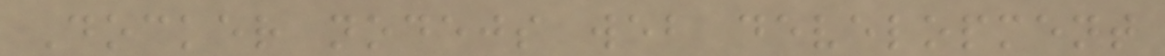Docker nodejs web development
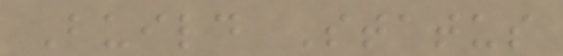Build Status
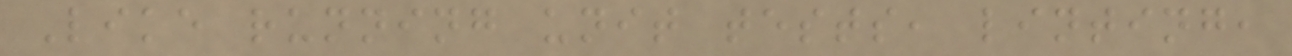Like running unit tests, linting,
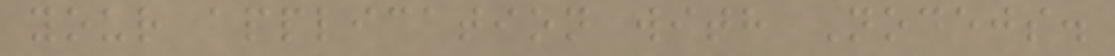your application with Nodejs.
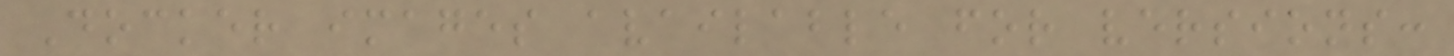Docker images available for versions:
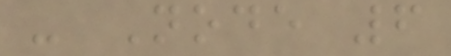- Node 6
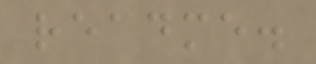readme.
